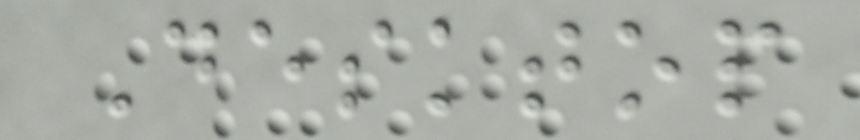Desktop
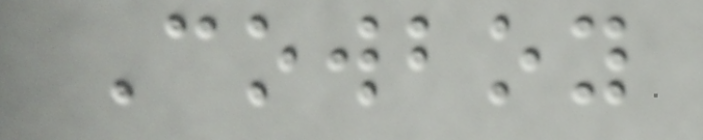Cowboy
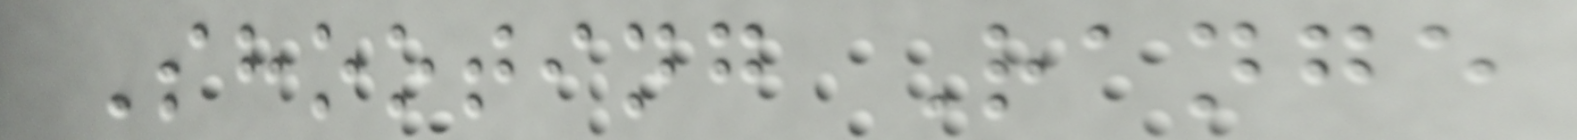Shooting Range
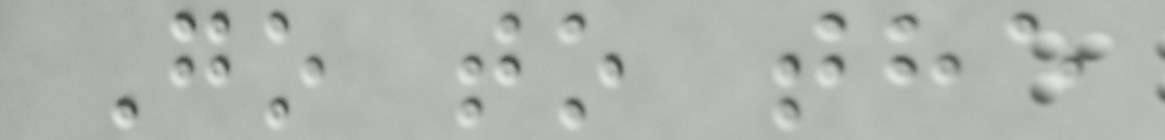Go to the
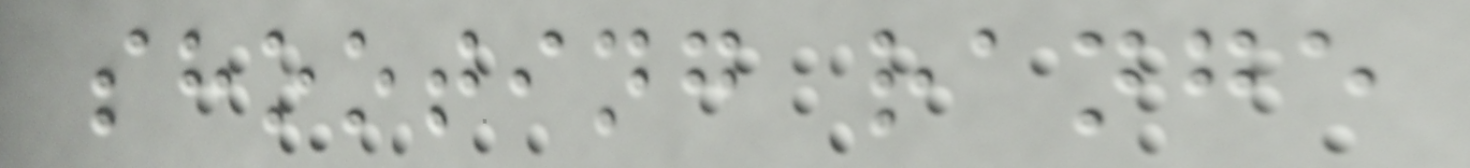shooting range
